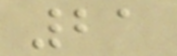21
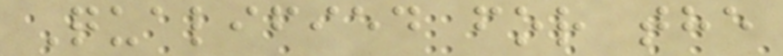Qualified for the
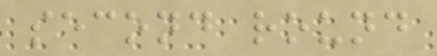second round
